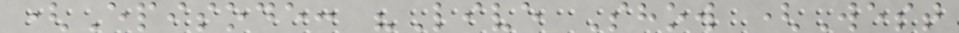(Episode: "Live Show (West
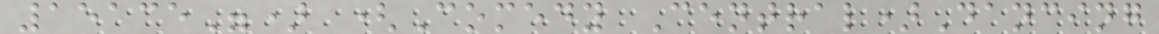15135") (Comedy Central)Dancing
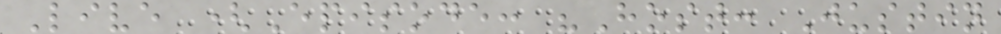Live (Episode: "Host: Justin
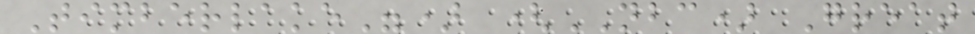Timberlake") (NBC) Great
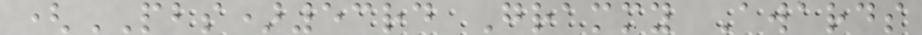(PBS)53rd Grammy Awards
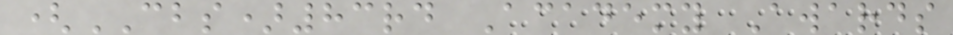(CBS)83rd Academy Awards
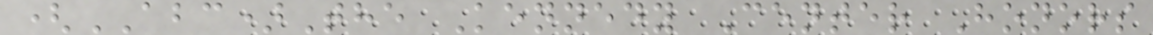(ABC)The Kennedy Center Honors
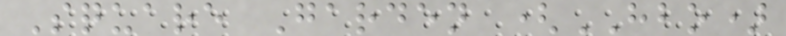Square Garden (HBO)
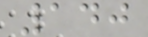140
